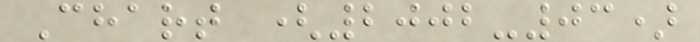Chart (2002-03)
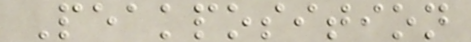Peakposition
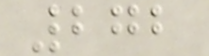272
